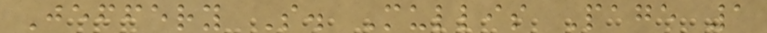Jeffery S. Mullis Page 1
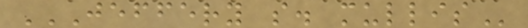JEFFERY S. MULLIS
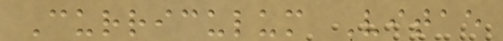Curriculum Vitae
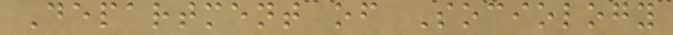Department of Sociology
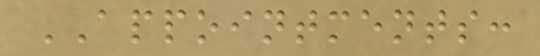APPOINTMENTS:
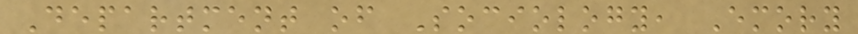Department of Sociology, Emory
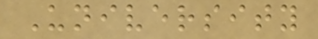University
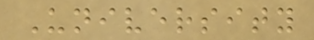University
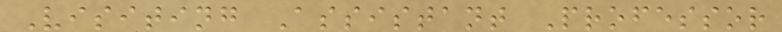Visiting Assistant Professor
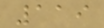119
